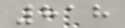818
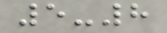5-8
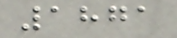1871
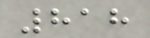818
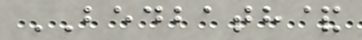BEDBATH&
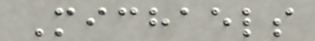Michaels
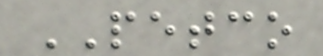PETCO
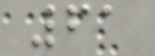61
